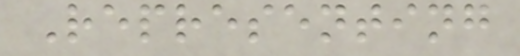Representing
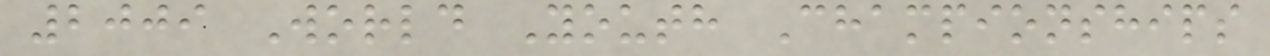2009 World Youth Championships
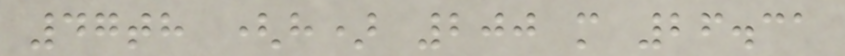47th (h) 200 m 26.31
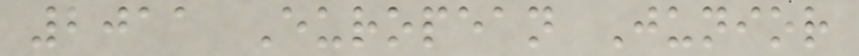2011 European Junior
